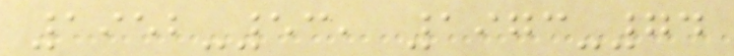1952-53, 1973-74
